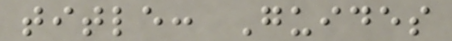title: Guides
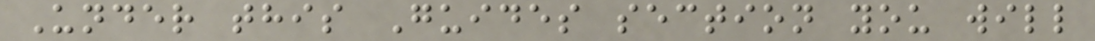Under this Guides section you will
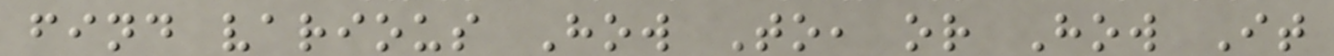find various How To, or How It
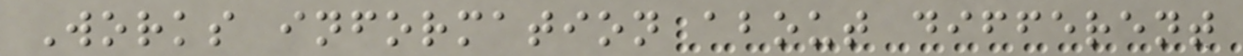Works information about different
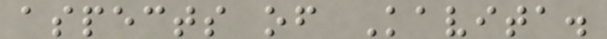aspects of Kavita.
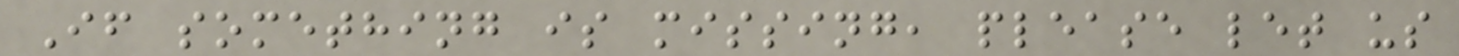If something is missing, please let us
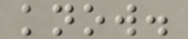know.
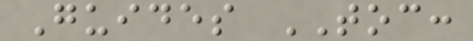Guides TOC:
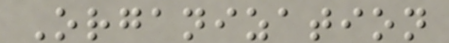Organization
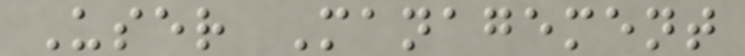User Management
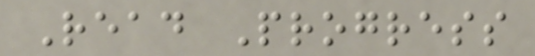Read Progress
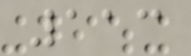113
